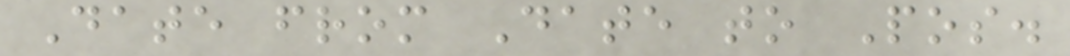Date from Date to Pos.
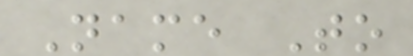Name To
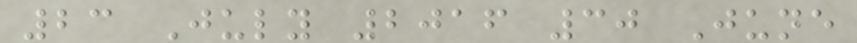23 July 2016 30 June
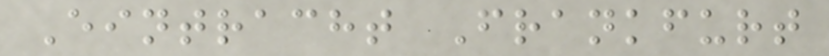Eintracht Frankfurt
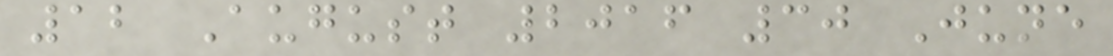12 August 2016 30 June
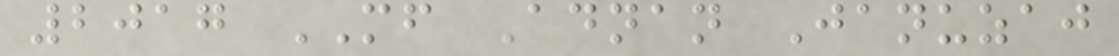2017 MF Adnan Januzaj
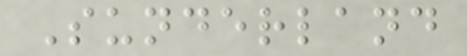Sunderland
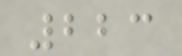223
